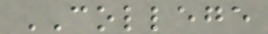COLLEGE
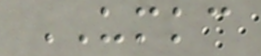UMKC
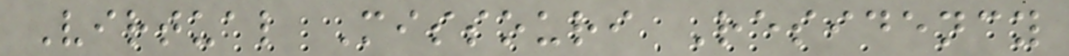Virtual Missouri Residency
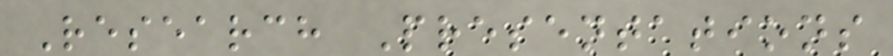Research Presentations
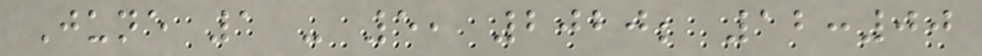June 1 - 5, 2020; 12:00
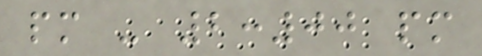pm - 2:00 pm
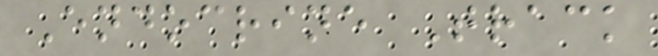Endocrine Track
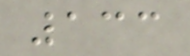133
